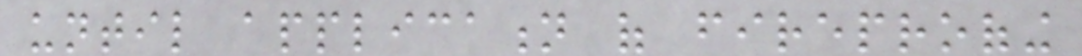until application of fireproofing
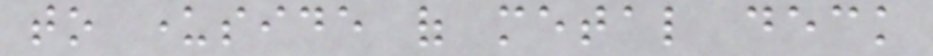to underside of metal deck
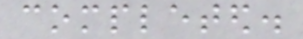completed.
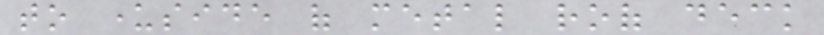to underside of metal roof deck
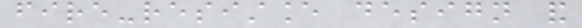fire-resistance design and
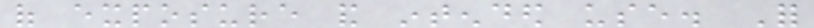of exposure and intended use. For
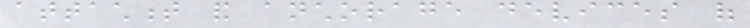attachment and anchorage devices of
